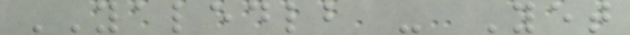YALEDLB - Yet
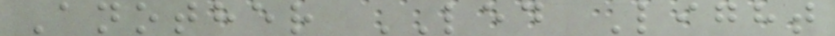Another LED Light
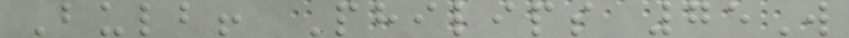Bulb! Philips 75W
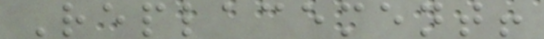Replacement!
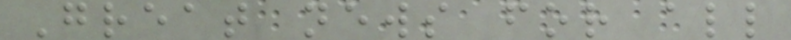Great news for all
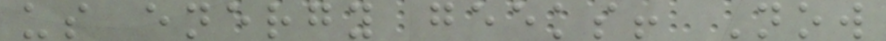us energy geeks! Now
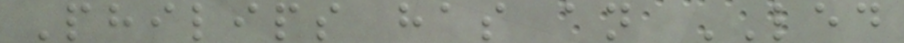Philips has an LED
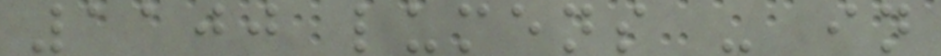1100 lumens - in
